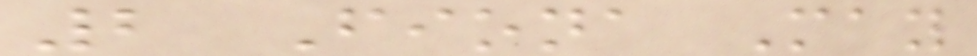2 Fiona May
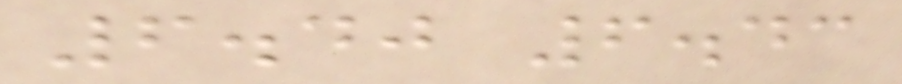6.40 6.43
